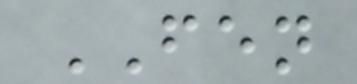FEN
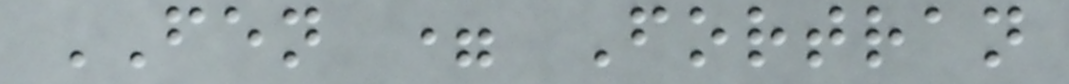FEN = Fortran
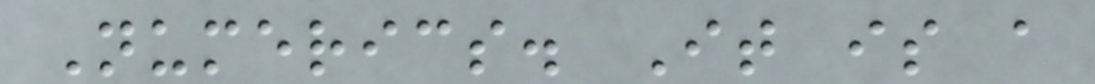Numerics. It is a
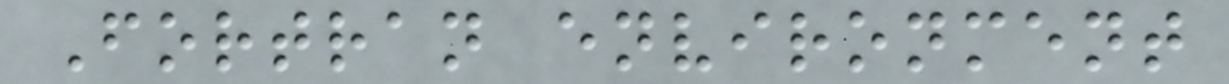Fortran environment
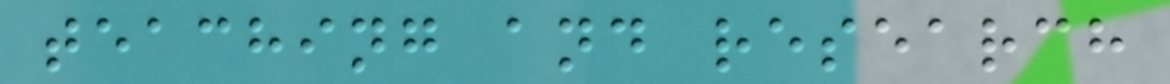teaching and research
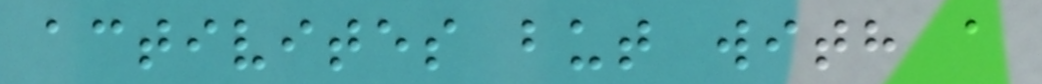activites but with a
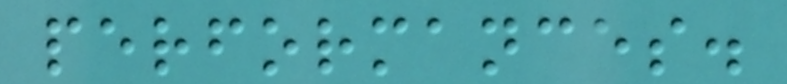performances.
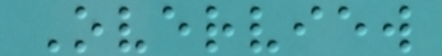Overview
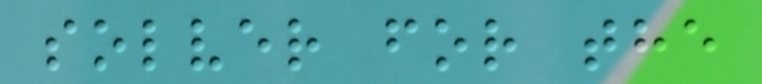solver for the
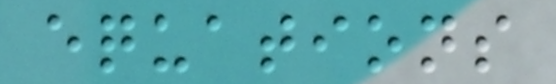equations
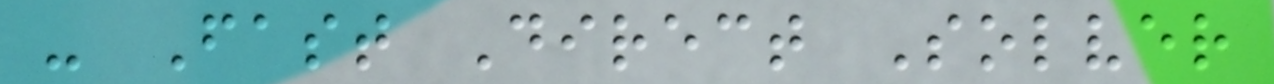- Fast Direct Solver
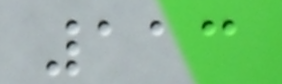113
